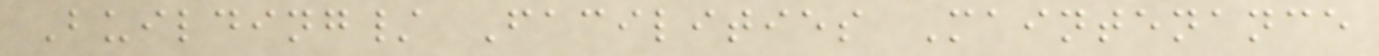Building/ Facilities Maintenance
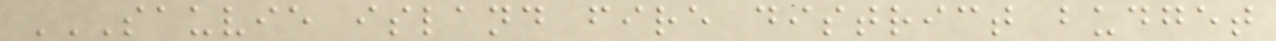SAUVIE ISLAND FIRE DISTRICT BUDGET
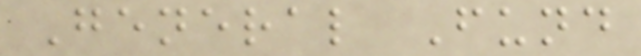General Fund
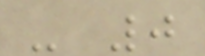- 0
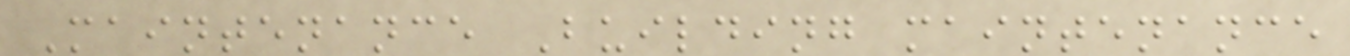Maintenance Building maintenance
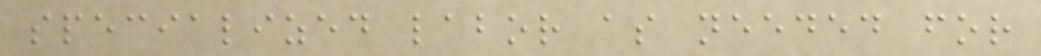specialized labor as needed for
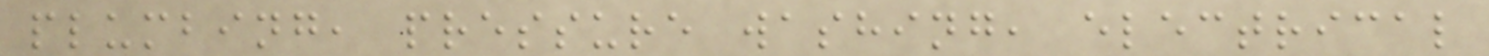plumbing, pressure washing, electrical
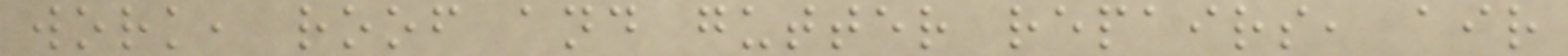work, roof and gutter repairs, air
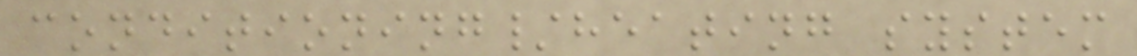conditioning/heating system
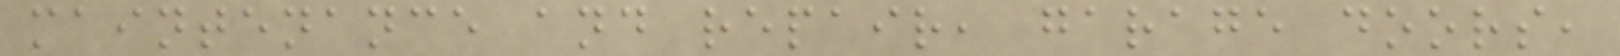maintenance and repair, garage doors,
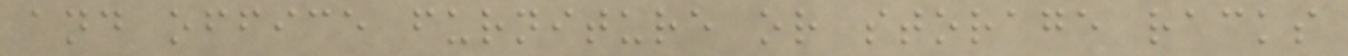and office furniture or storage racks
